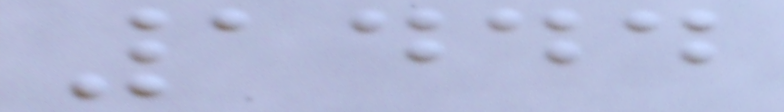1444
